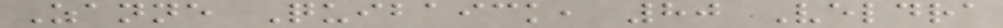Zanne Quibaick, 80 Veldra
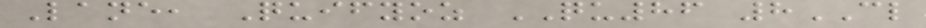Lane, Quifyoz QU86 8CL
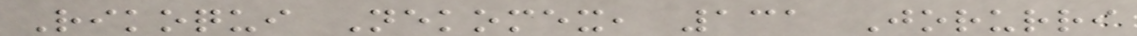Rikoqui Nekomex, 131 Jorurri
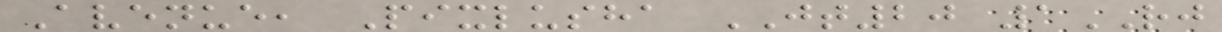Avenue, Pixlusha JT20 1RJ
